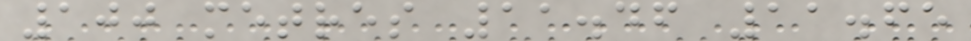100 metres 11.46 11.65
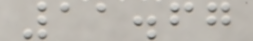11.67
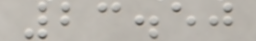23.50
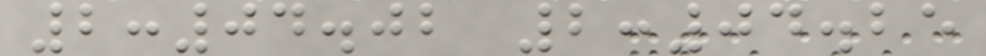2:04.02 2:04.25
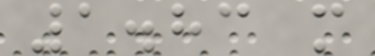1.83 m
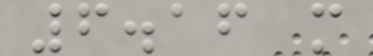6.16 m
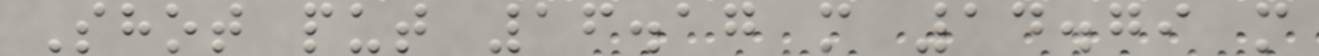Shot put 16.17 m 14.79 m
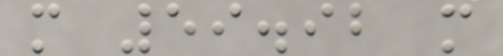m 59.92 m
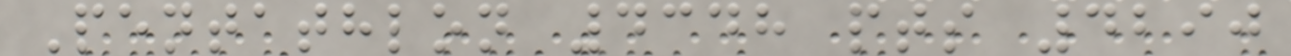Pentathlon 4348 pts 4290
